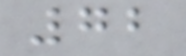72
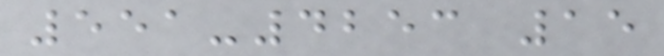551-4253 15
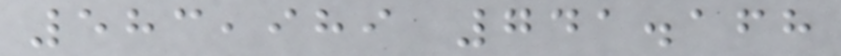583,989 741.168
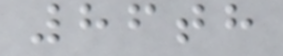86th
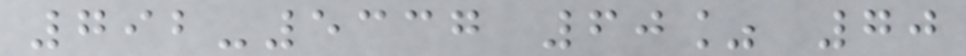792-5337 60% 70
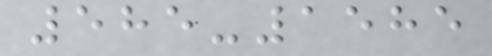585-1585
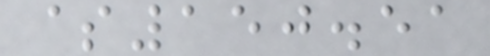$150.51
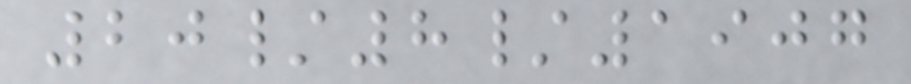20/8/1907
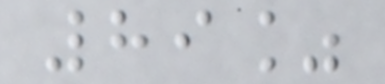89%
